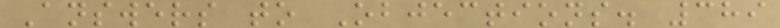Answers to Objections. 389
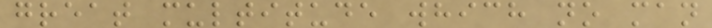great multitude which no man
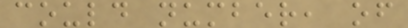could number, of
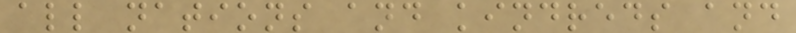all nations and kindreds and
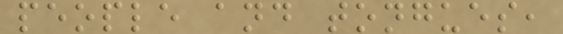people and tongues,
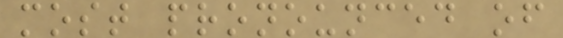most pronounced of
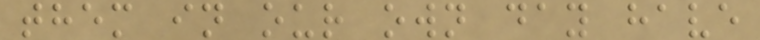them in our own day have
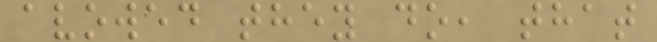avowed they do, that
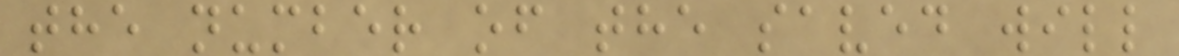the number of the saved will
